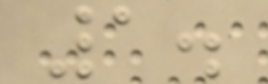1.
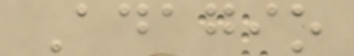Adagio
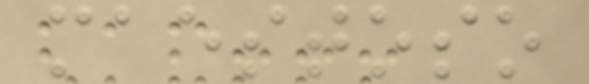maestoso
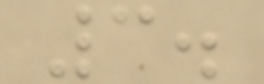3.
